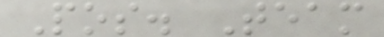Pos. Team
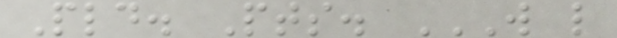Pld. Pts. W L
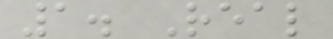1. Real
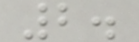2.
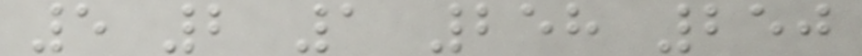5 2 1 258 250
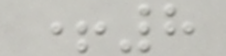+8
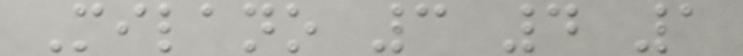Milano 3 4 1
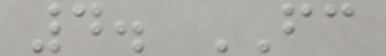4. FC
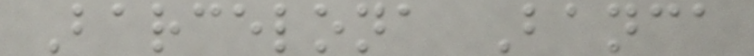Barcelona Banca
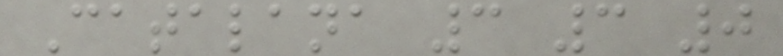Catalana 3 3 0
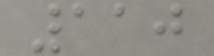110
